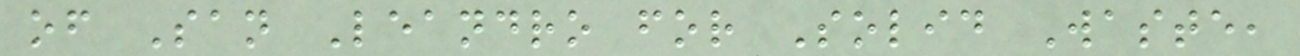of San Leandro for Solid Waste,
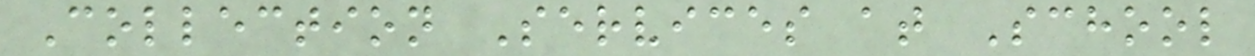Collection Services at School
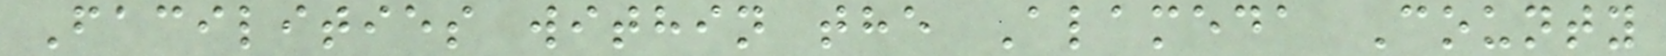Facilities within the Alameda County
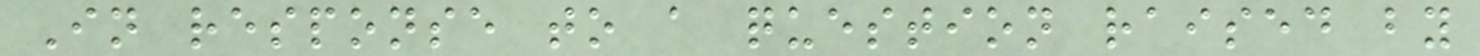In response to a question raised by
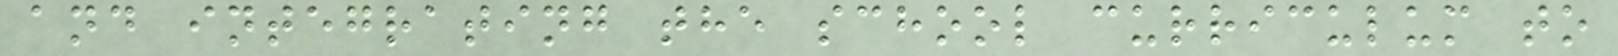and integrating the school curriculum to
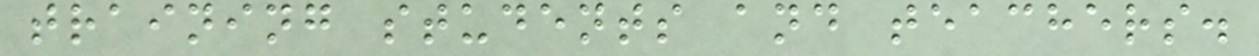training students and teachers.
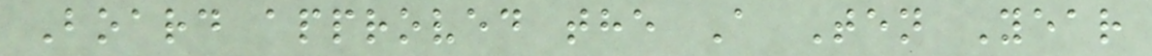Board approved the A Ten Year
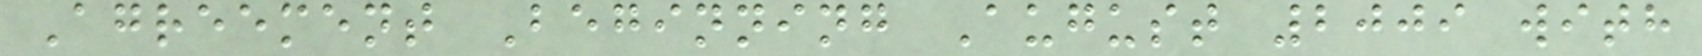Agreement Beginning August 2009 with
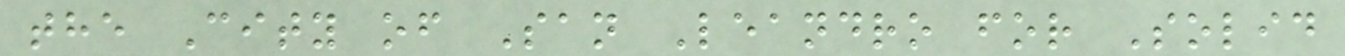the City of San Leandro for Solid
